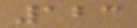123
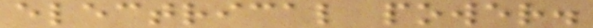electrical power.
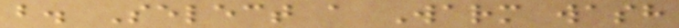b. Select a Warm wash
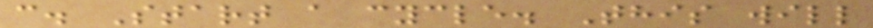c. Start a cycle. This will
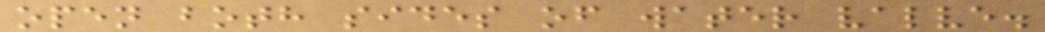open both sides of water valve.
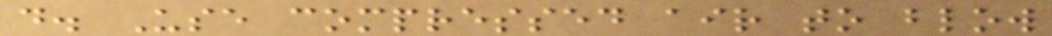d. Use compressed air to blow
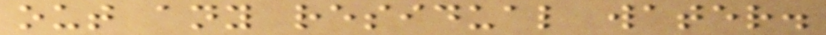out any residual water.
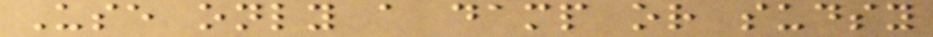Use only a damp or sudsy
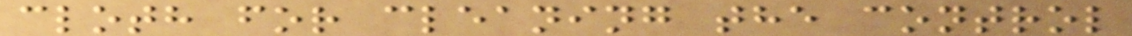cloth for cleaning the control
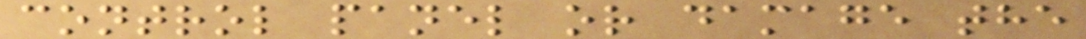control panel or damage the
